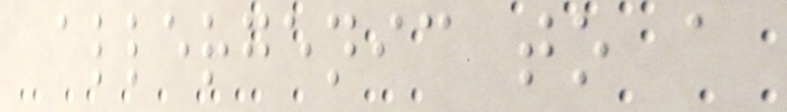allergenic to a
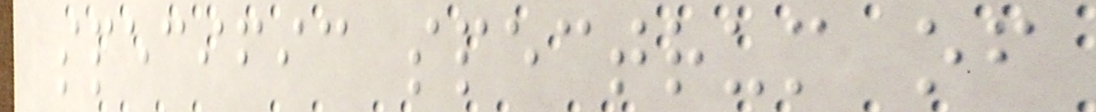specific spectrum of
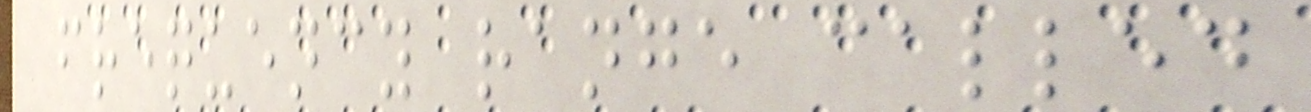frequency range called
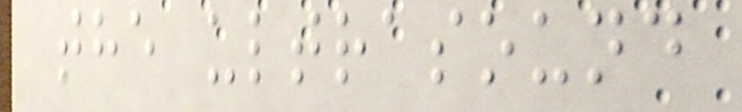the ultrasound
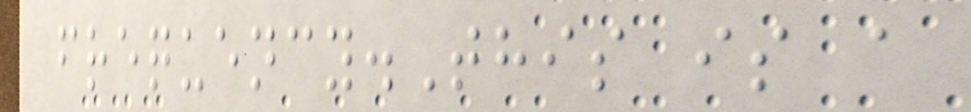frequency.This is a
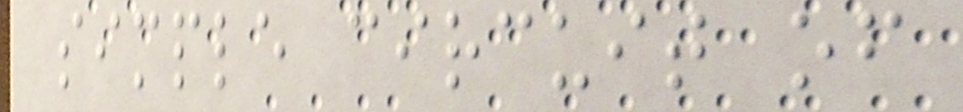simple circuit of
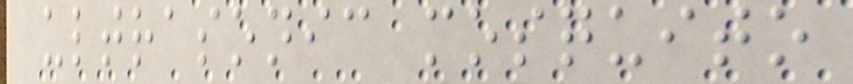ultrasonic mosquito
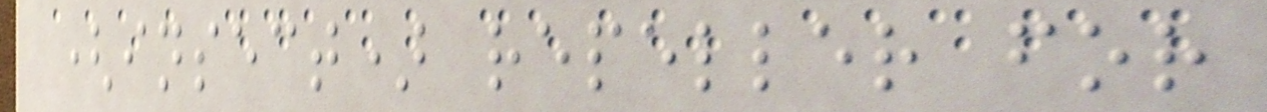(insect) repeller for
